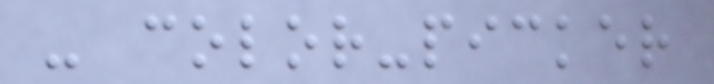- color-picker
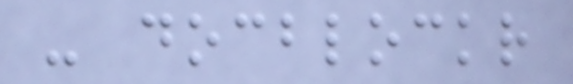- docblockr
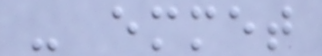- emmet
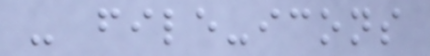- file-icons
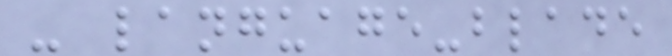- language-blade
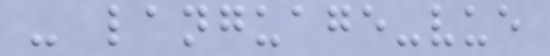- language-vue
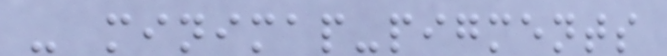- minimap-pigments
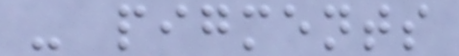- pigments
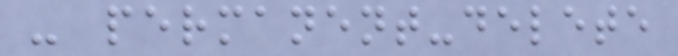- permanent-delete
